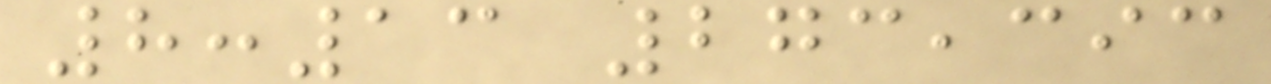8:13 273,393
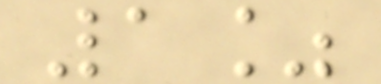1%
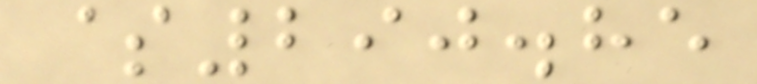$290.85
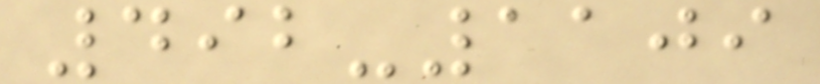492-1109
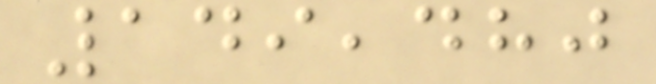149,480
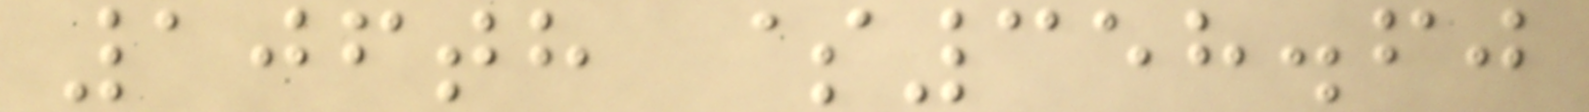106th $358.60
